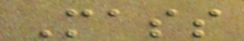Mass
